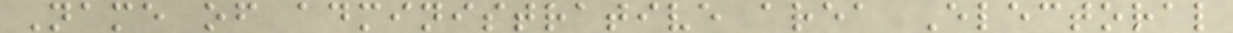Name of administrative area Electoral
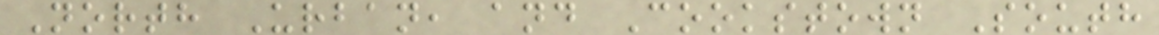North Urban, and Cookstown South
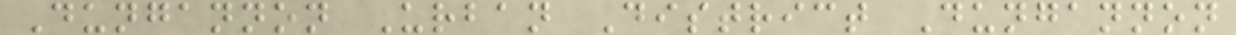Dungannon Urban District Dungannon
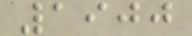1900
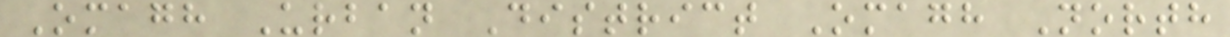Omagh Urban District Omagh North
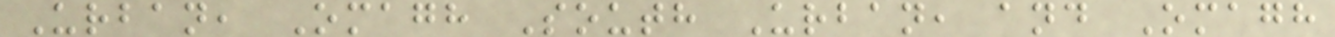Urban, Omagh South Urban, and Omagh
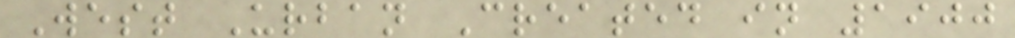West Urban Created in 1900
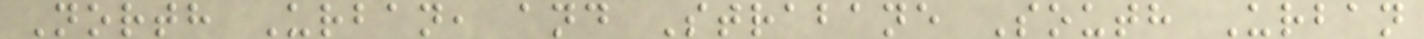North Urban, and Strabane South Urban
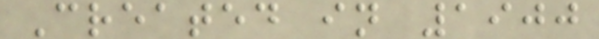Created in 1900
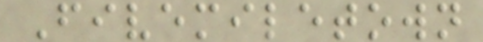Fivemiletown
